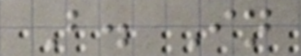B. In
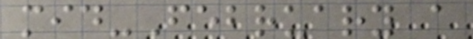mid-February a
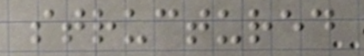structured
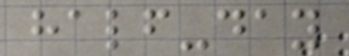half-day
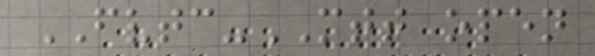FVTC-MTT open
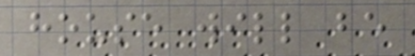house will be
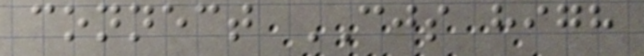connect CJS high
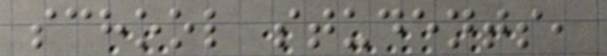school students,
